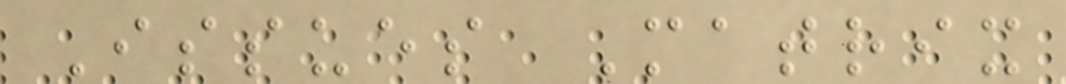Issues Matrix
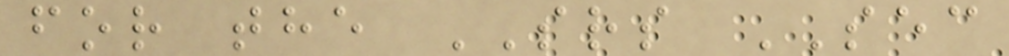for the SRS SEC
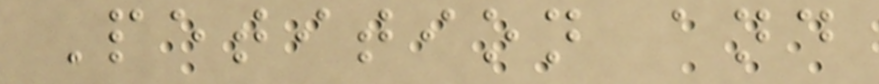Petition and
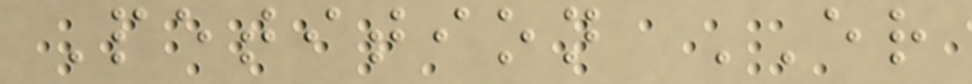Petition ER
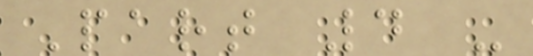Part 4 -
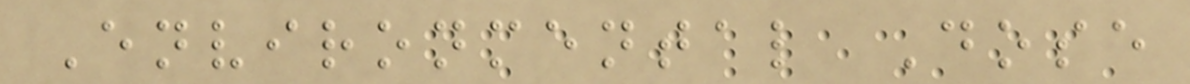Environmental Dose
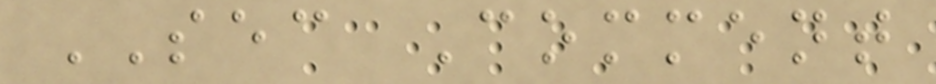SEC Comment
